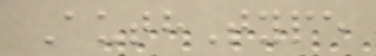AuthType
